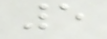5
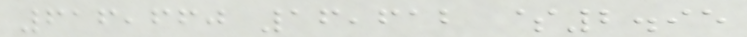616,660 16,612 $2.95
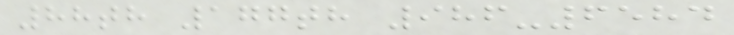88th 177th 986-6584
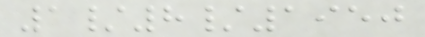1/8/1950
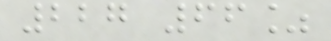227 66%
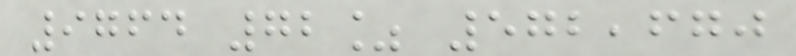9764 72% 572,670
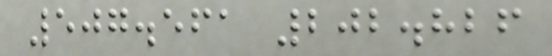507.561 202.826
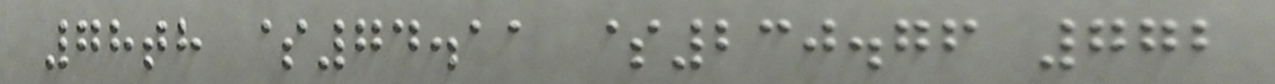78th $74.11 $230.76 772
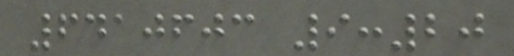6410603 9:20
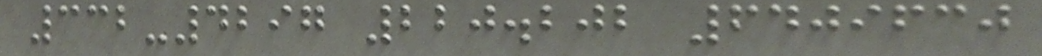332-4297 220.202 6409630
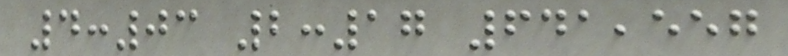4:03 2:17 641,557
